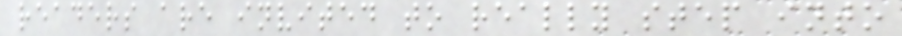readers are invited to really step into
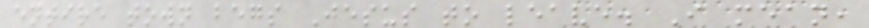entire town begs Jesus to leave. I mean,
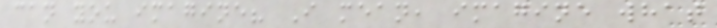can you imagine? I mean, imagine what
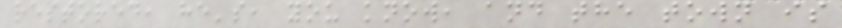restored, he's, you know, and the town is
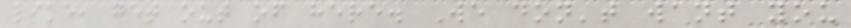like, get out of here. We don't want you
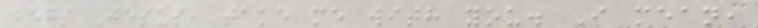begs Jesus, take me with you. I mean,
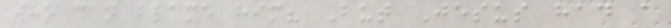who can blame him? But Jesus had a
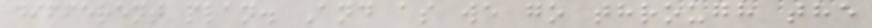different plan. And as we go through the
